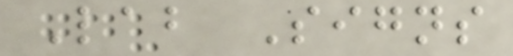Lab Signs
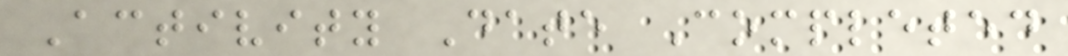Activity Date Completed
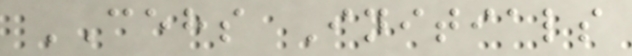CEHS Initials
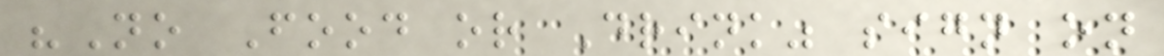"No Food or Drink" sign on
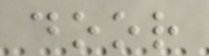door
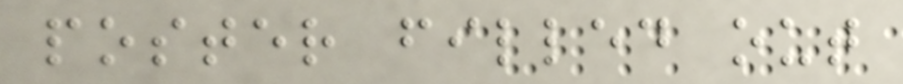poster filled out
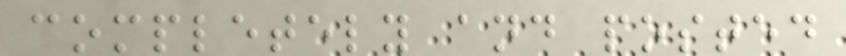completely and posted
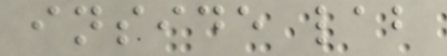inside lab
